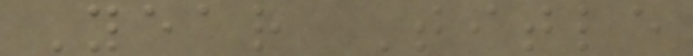Year Title
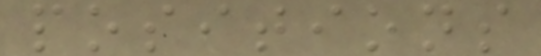positions
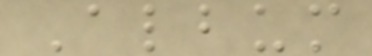Album
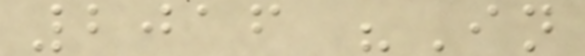2016 "In
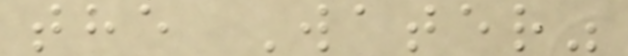the Water"
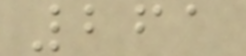261
